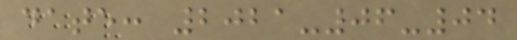date: 2021-06-04
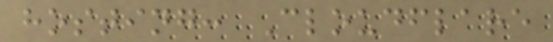hosting: Cloudflare
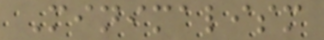Minimalism
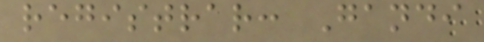registrar: Gandi
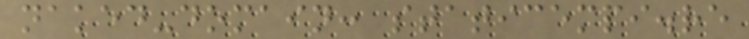naked-domain: staticempi.re
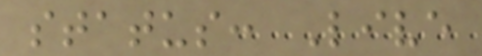status: Live
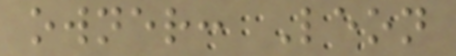owner: Leon
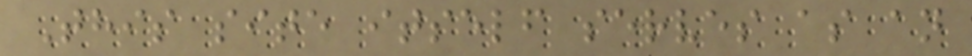This site itself serves as an
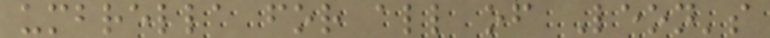umbrella for all of Leon's
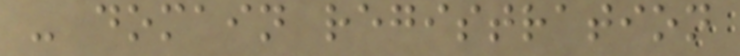- domain registration
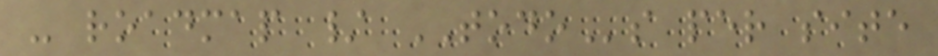- roadmap / TODOs per site
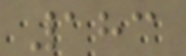183
